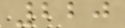220
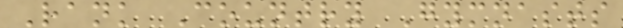Rank Country Gymnasts
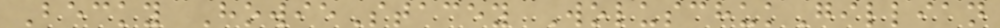Becky HowieStacey WoluschukGillian
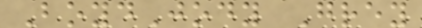BoydJody Grey
